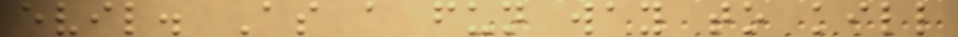evil. As a fun way to kill
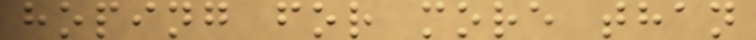hoping for more than
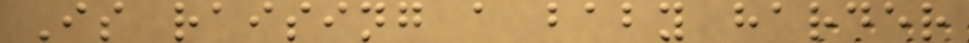Is raising a baby harder
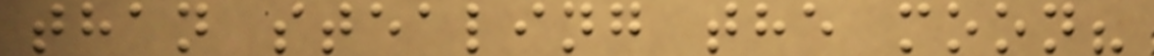than stealing the moon?
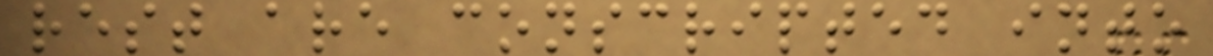rest are conscripted into
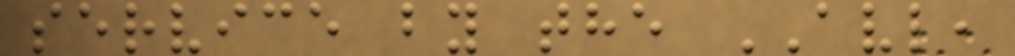service by the AVL,
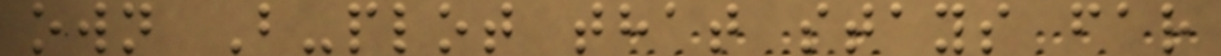own B-plot that stays far
